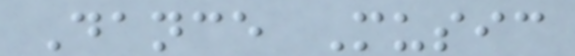Dance Music
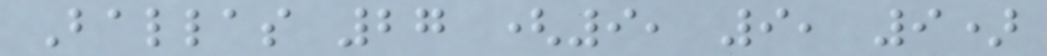Ballas 27 (9, 9, 9)
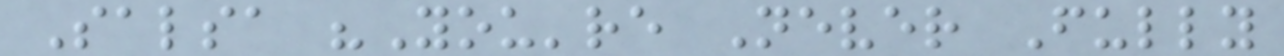Salsa "You're Never Fully
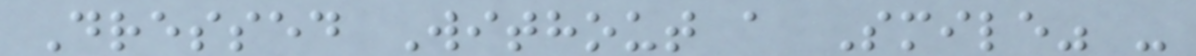Dressed Without a Smile" -
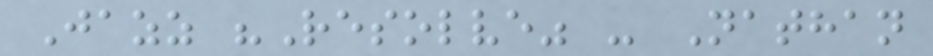Jazz "Resolve" - Nathan
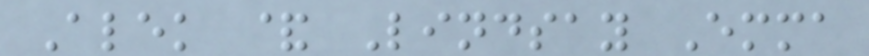Alek & Lindsay Emma
